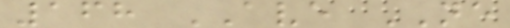168 AVE NE
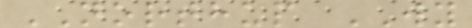NORTHUP WY
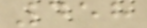458
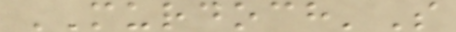MURDOCH'S
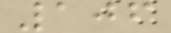106
